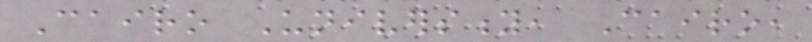Cairo University, Cairo,
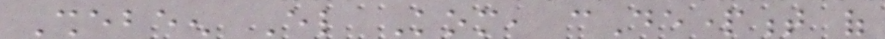Shebeen El Kom, cDepartment of
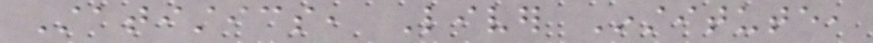Statistics, Liver Institute,
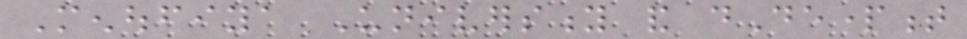Menoufiya University and dDepartment
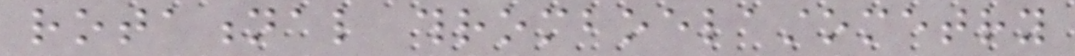rotational thromboelastometry
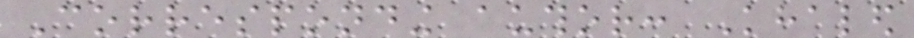Corresponding author: Khaled
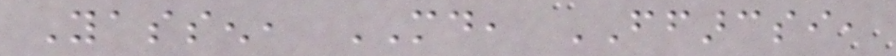Yassen, MD, FFARCSI,
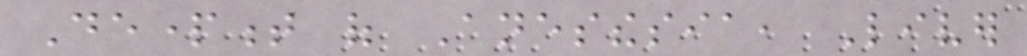Department of Anesthesia, Liver
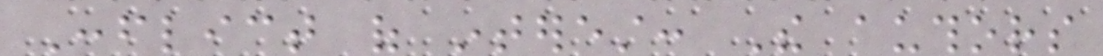Conflict of interest: The authors
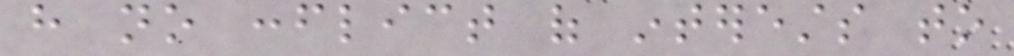have no conflict of interests to
